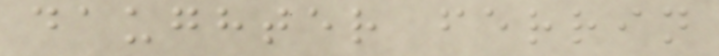daughter ferrin
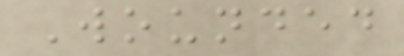Wounded
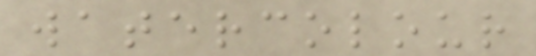watercolour
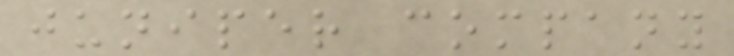juniper company
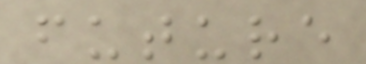future
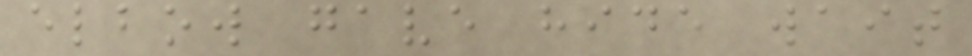elbow gave hide wait
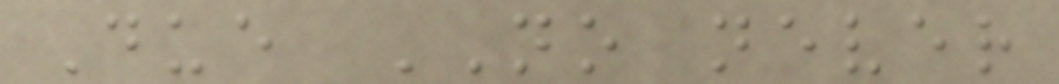Due NO never
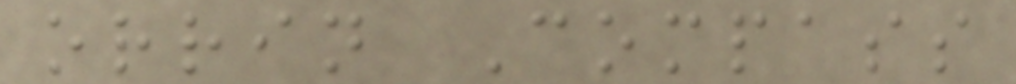orrin Compass
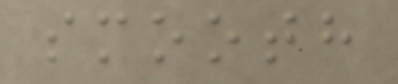smooth
